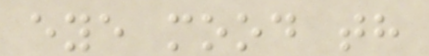eye mood th
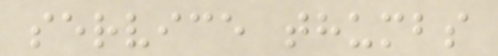service thumbs
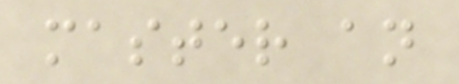master an
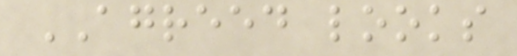AGREED looks
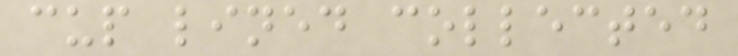cup lined collected
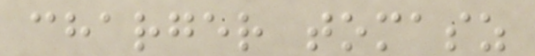charger tomasz
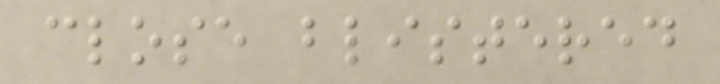close blistered
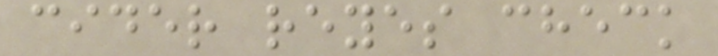cider reyes check
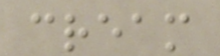cream
